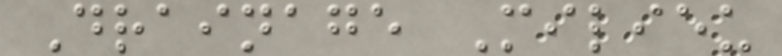Drainage Milieu
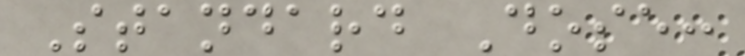Standard Dose:
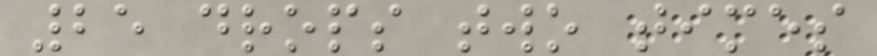25 drops two times
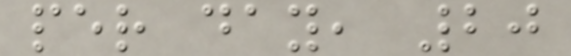per day, 20
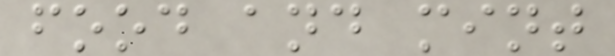food and mint
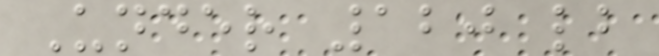Under 120 lb
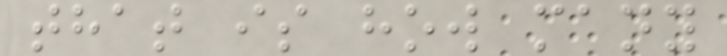that is how many
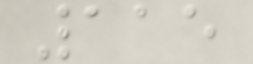115
